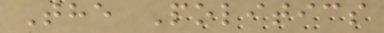The Politics
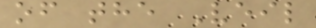of the Veil
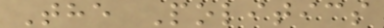The Politics
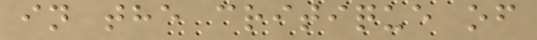in the critique of
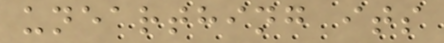unearthing its
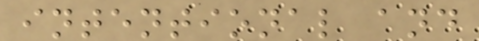intentional and
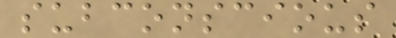subconscious
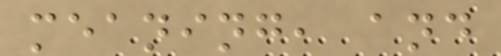meaning, and
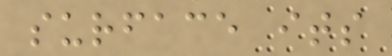surface its
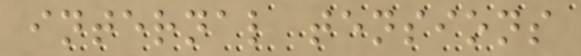internal tensions
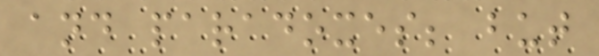and paradoxes; but
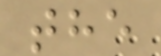the
